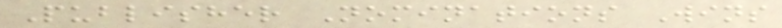Publisher Nominations Wins
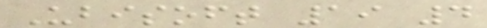Ubisoft 19 4
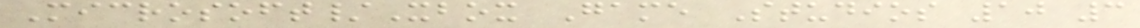Microsoft/Xbox Game Studios 10 3
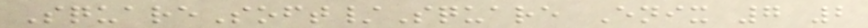SquareSoft/Square Enix 7 2
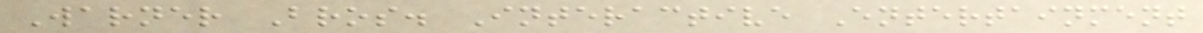Warner Bros. Interactive Entertainment
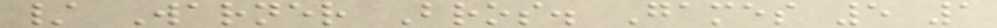/ Warner Bros. Games 5 1
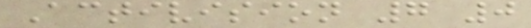Activision 7 0
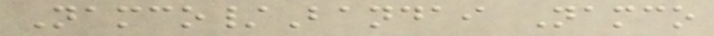Namco/Bandai Namco
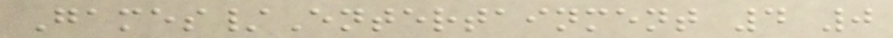Games/Entertainment 4 0
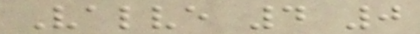Valve 4 0
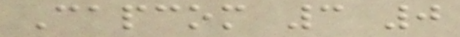Capcom 3 0
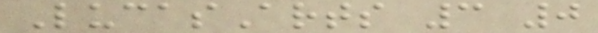LucasArts 3 0
